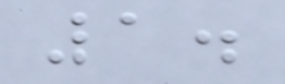1.
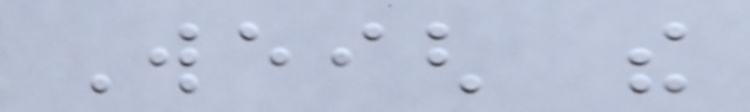Weigh the
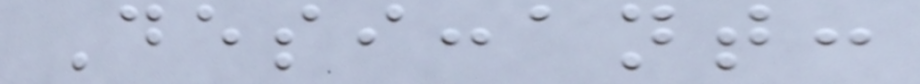Desiccant:
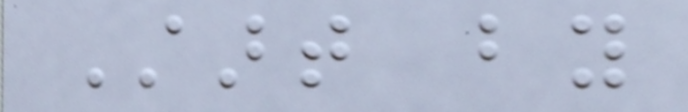Start by
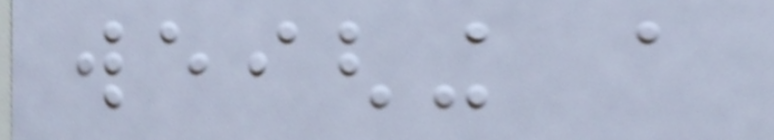weighing a
